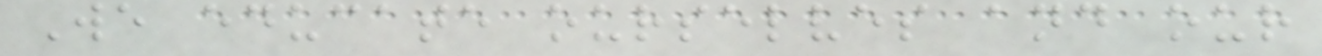We educate ourselves and our
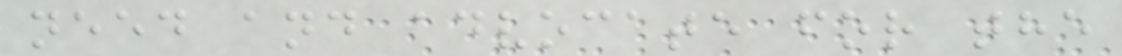need and advocate for the
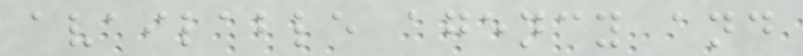available agency and
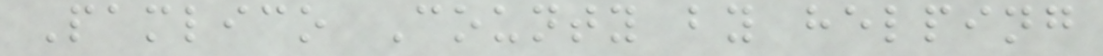Pamlico County by helping
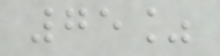75%
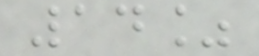14%
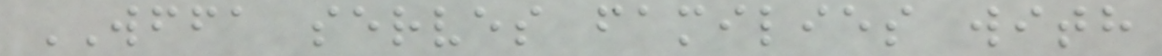WFFA serves families with
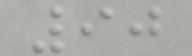90
